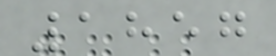1857
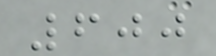600
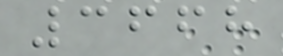3668
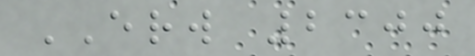ERW 2300
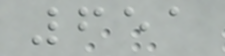651
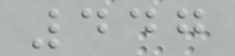447
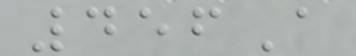456A
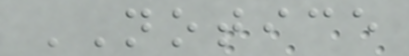NOTICE
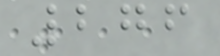276
